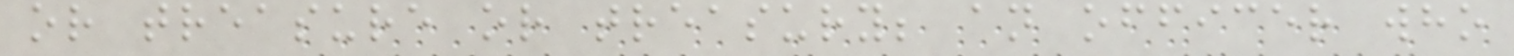or treasure or treasury; an officer who
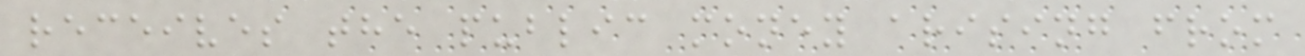receives the public money arising from
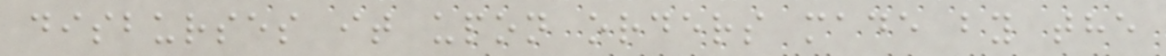disburses it upon orders made by the
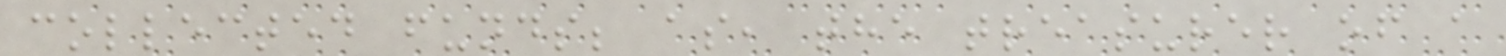collected funds; as, the treasurer of a
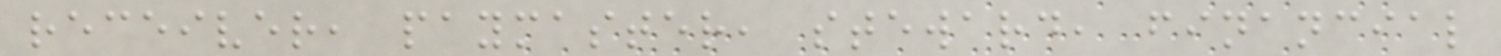receiver, paymaster, steward, financial
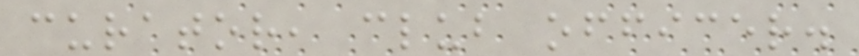curator, club officer.
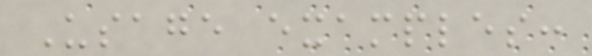Usage examples:
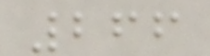266
